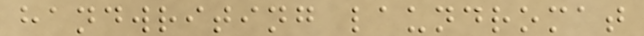handwriting laundromat
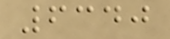6340
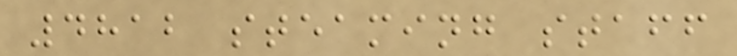4812 steaming staff
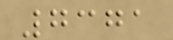7371
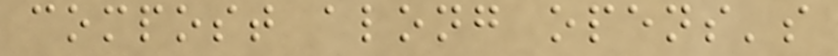compost along opens's
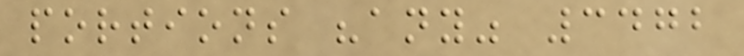portions "any" 3472
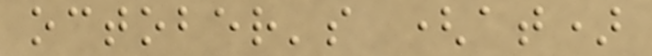october's (at)
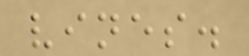vines.
